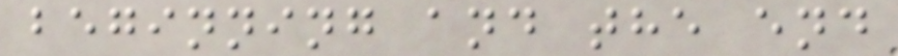beginning and the end
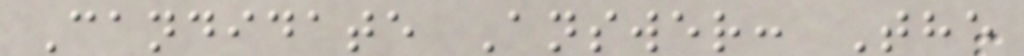Candidate Answer: The
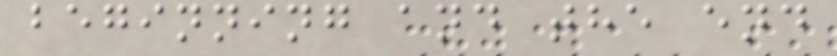beginning and the end
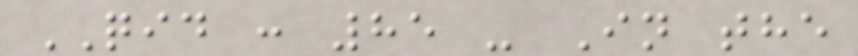QID : 85 - In the
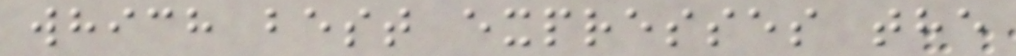which best expresses the
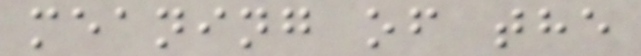meaning of the
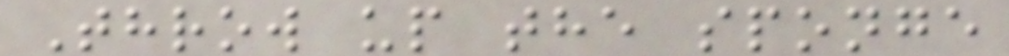Throw up the sponge
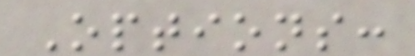Options:
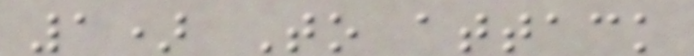1) To attack
